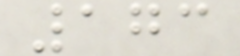173
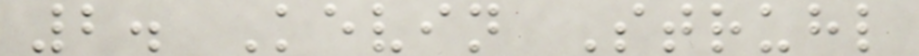2. Kevin Struhl
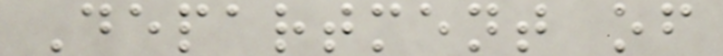Department of
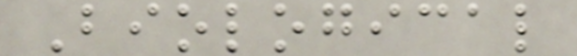Biological
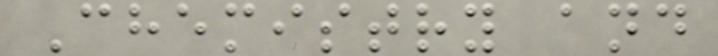Chemistry and
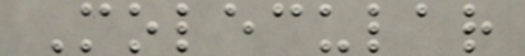Molecular
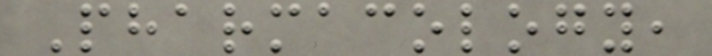Pharmacology,
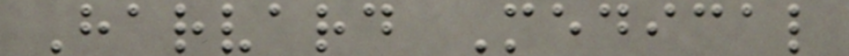Harvard Medical
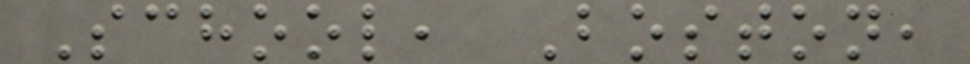School, Boston,
